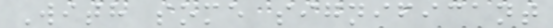With some significant
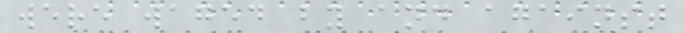were waged by and against
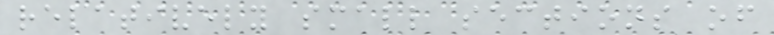relatively small sections of
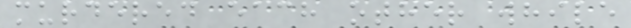murdered each other while
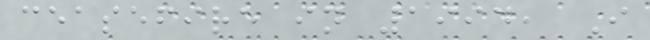ceasefire in 1994, I
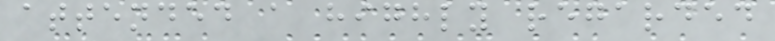attended a highly regarded
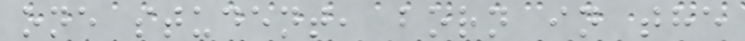one student, born in the
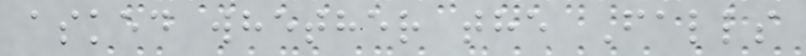asked whether the Falls
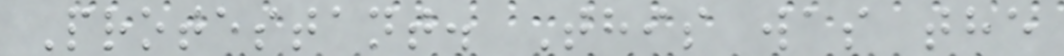Protestant. This was the
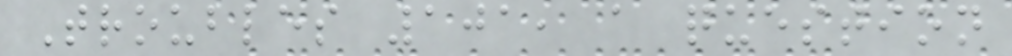Troubles 101, a question
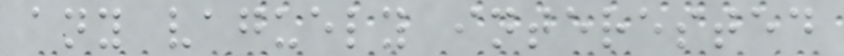any vaguely interested
